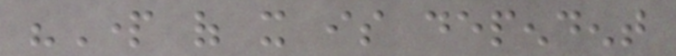"Part of it is dependent
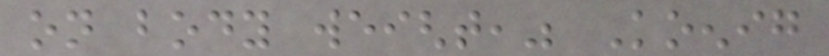on body weight," Koenig
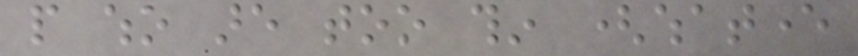people who are too thin (whatever
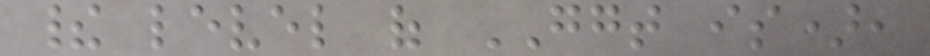their level of GGT is),
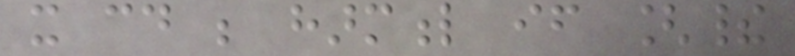it could be harmful if [their
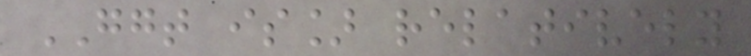GGT is] relatively
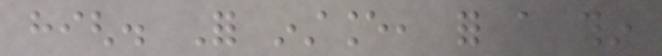high. For instance, for a thin
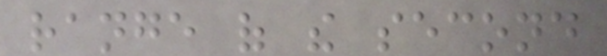range of the second
